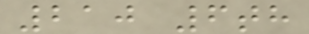210 6th
